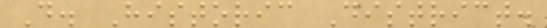D. Historic District.
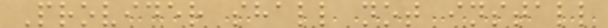Provider shall not install
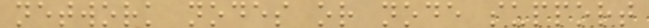network nodes or node support
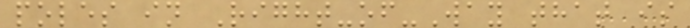poles in Right-of-Way that is
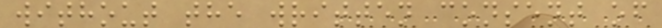without the written consent of
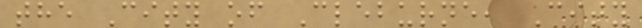the City of Cleburne, City
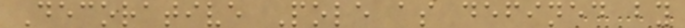Decorative Pole as defined by
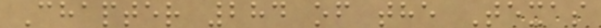Chapter 284 of the Texas
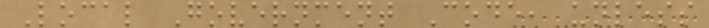Local Government Code, unless
